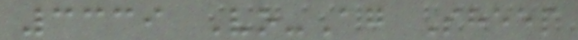3339 Vo-Ag Sheep
